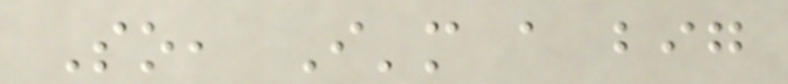So, I'm a big
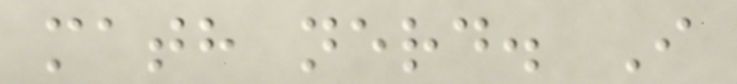math nerd. I
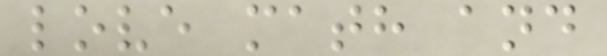love math and
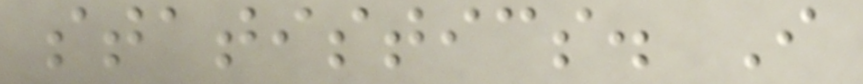statistics. I
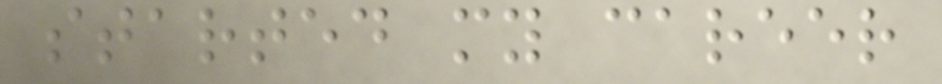started my career
